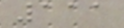111
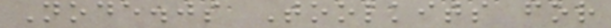Node.js Toolkits for
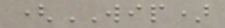(WIP)
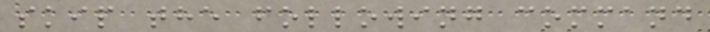skip the following command
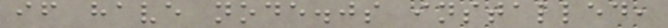if have node.js installed,
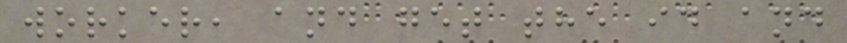worker, and get the id and
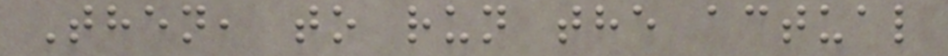Then, to run the actual
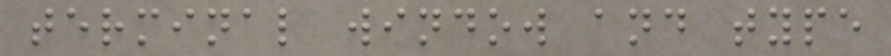terminal window and type
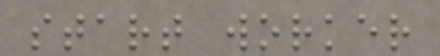start worker
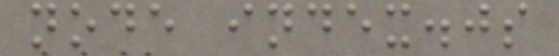node index.js
